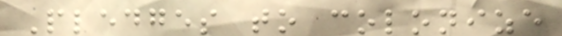Pledges to colonize
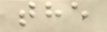the
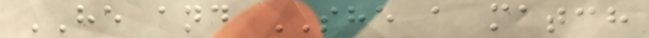HE and SHE a match
